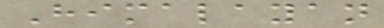Himalayan
